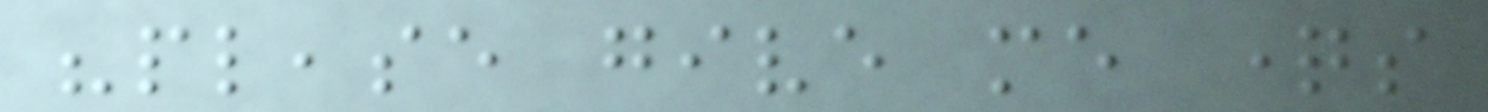"please give me questions
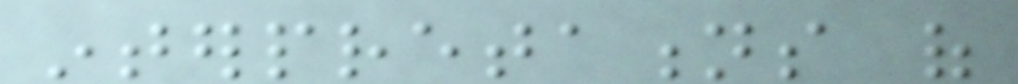interpretations of
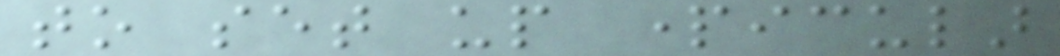to set up particular
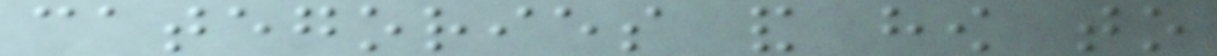categories and how to
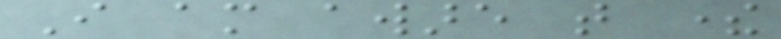I am aware that there
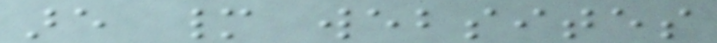are many websites
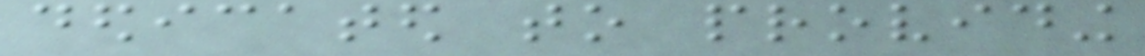dedicated to providing
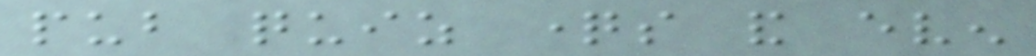pub quiz questions and even
